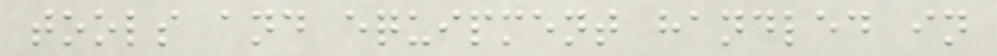tools and equipment handled in
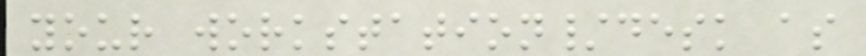your workstation/desk as
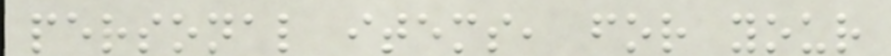personal items, for your
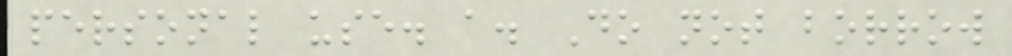personal use. a. Do not borrow
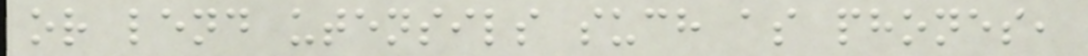or lend utensils such as phones,
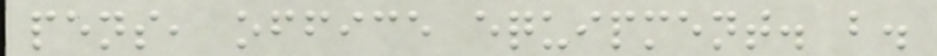pens, office equipment. b.
